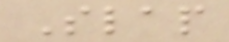Slap
